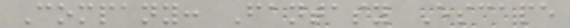Company: Fantasy Escape
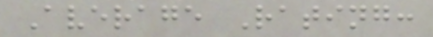Average Rating:
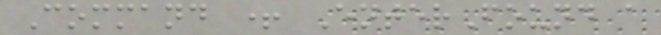Command + EnterFound a
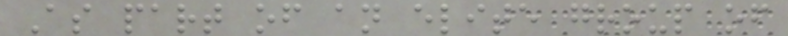As part of an elite group of
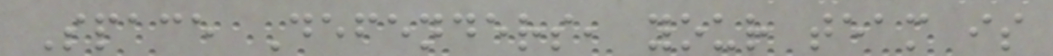Space Defenders, your team is
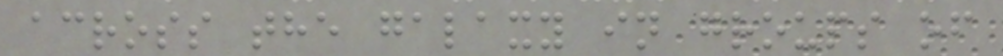across the galaxy in groups of
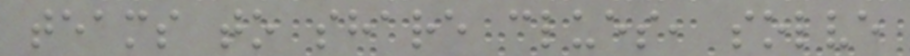teams to share clues, solve
